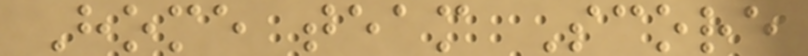Home team Score
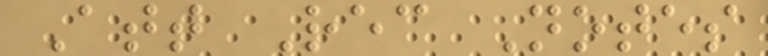Att Rec Notes
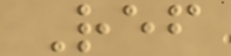Ref
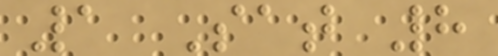1 Sat 8
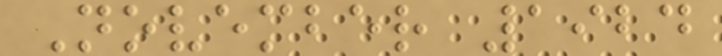November 1924
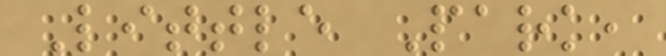Little Park,
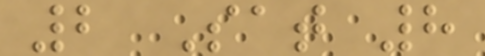2 Sat 8
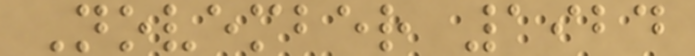November 1924
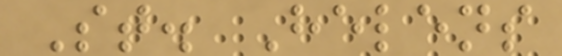St. Helens
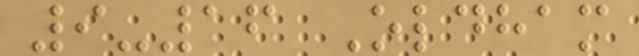9-16 Oldham
